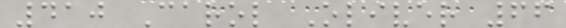410 Carol Oliver 66
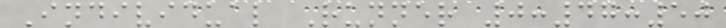Individual Runner 0:47:50
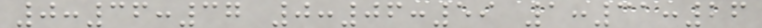0:36:37 0:06:59 1:31:26
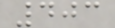403
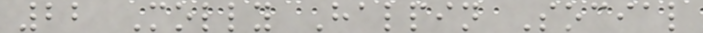22 Molly Halpin Social
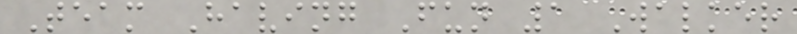Team Having Fun 1 Walker
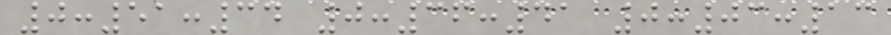0:51:34 0:36:41 0:03:13
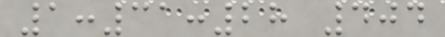1:31:28 404
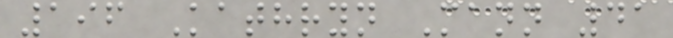196 Kathryn Mann 41
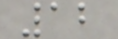12
